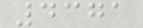4371
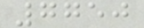7750
